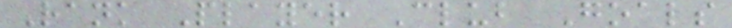Rank Player Club Goals
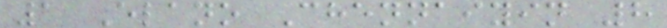1 Elano Chennaiyin 8
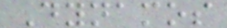Dynamos
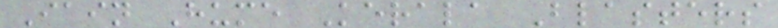Iain Hume Kerala Blasters
